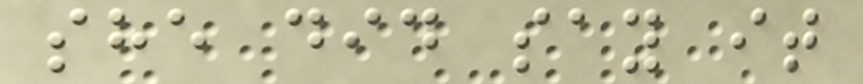she did say it
